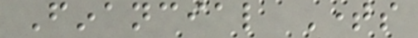Financial Times
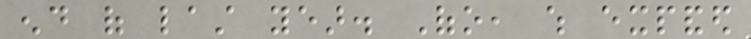end of last year. Ofo, which expanded
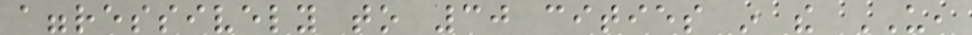aggressively to 30 cities in the US,
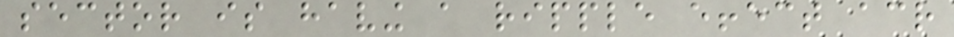sector is having a ripple effect across
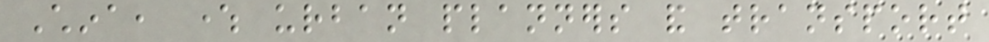China, where urban planners and transport
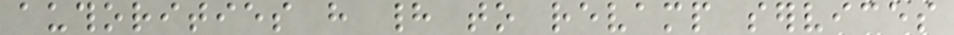authorities have had to revamp services
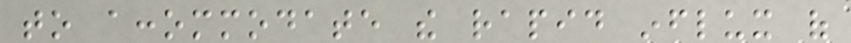to accommodate the rapid influx of
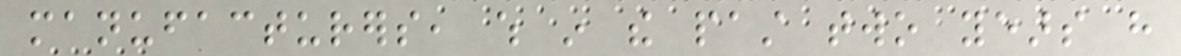manufacturers, which in the past two years have
